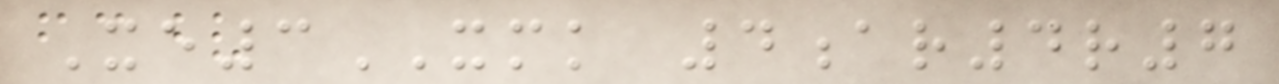Xe3XMK 4ar4r7
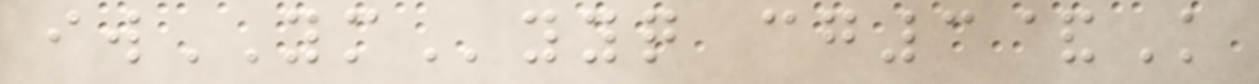iwYMyyq cg3&K
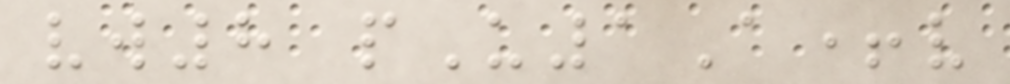vw8 pU1A+v
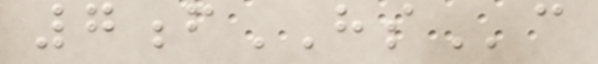7fHSc
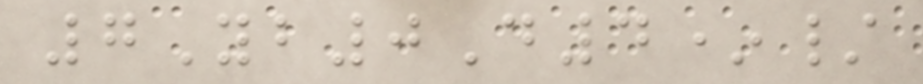7Yb0D4*/
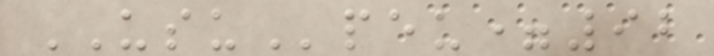USUpeu=92
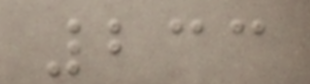233
